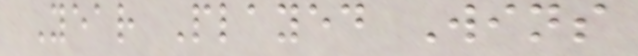Year Played Wins
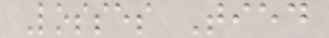Losses Tied
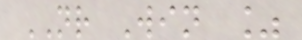NR Win %
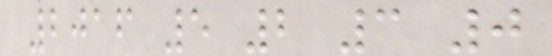2016 5 2 3 0
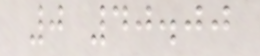0 40.00
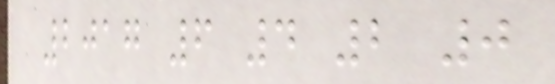2017 6 4 2 0
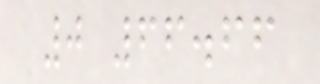0 66.66
